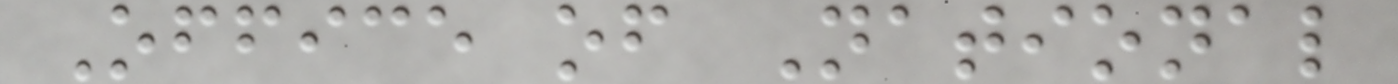Office of National
